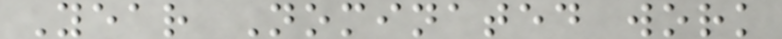Year Nominated work
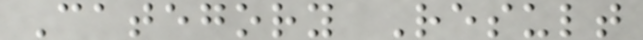Category Result
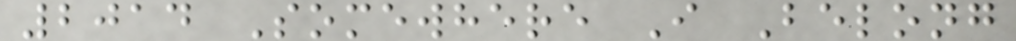2014 Somewhere I Belong
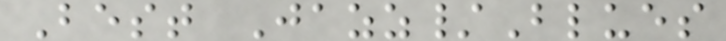Best Jazz/Blues
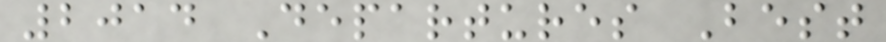2014 Departures Best
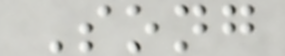Song
